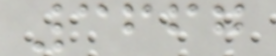3667
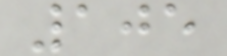105
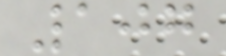107
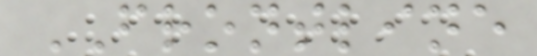FRONTLINE
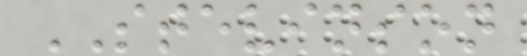STEVINSON
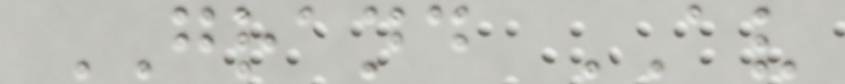GRAND AV
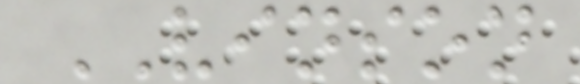VINSON
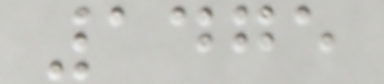1475
